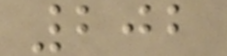202
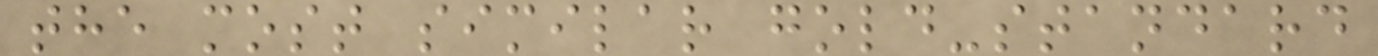the most similar gold-standard
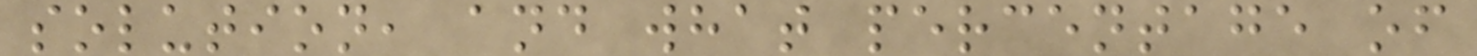solution, and what percentage of
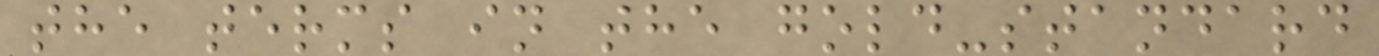the terms in the gold-standard
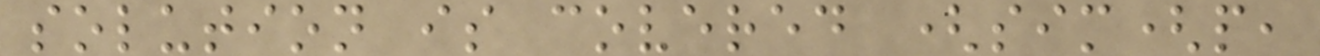solution is covered (sim(p,
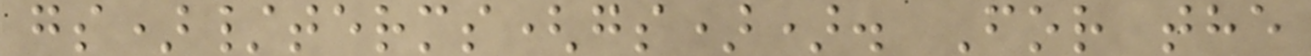gs)/terms(gs)). For the
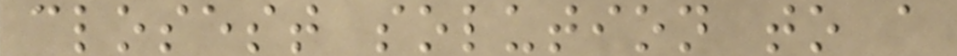closest solution to a
